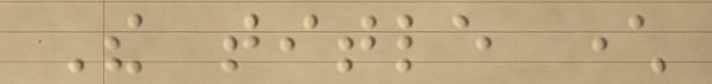The title character
